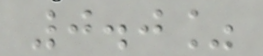0.0%
